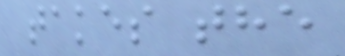takes the
